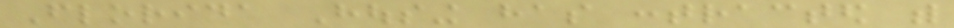Florida Housing has contracted with
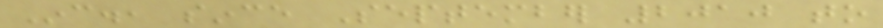Inc., since September 2010 to
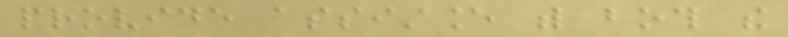provide assistance with both the
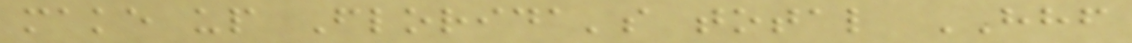make up Florida's total HHF
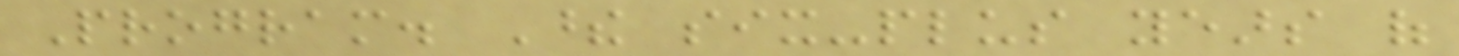Program. These six-plus years of
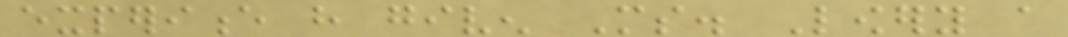experience have given Ms. Lowery a
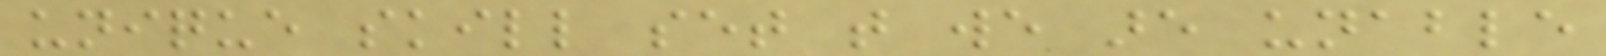unique skill set that we are unable
